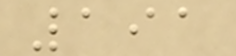191
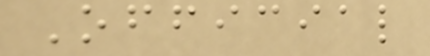Official
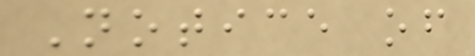Notice of
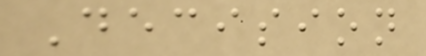Decision
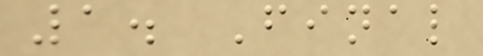1. Final
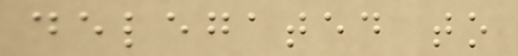delegated to
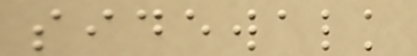sidewalk
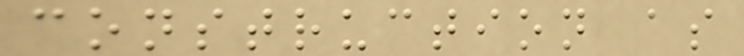construction as
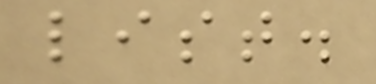list.
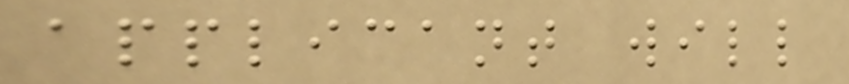applicant will
